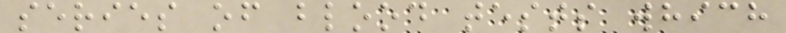series of blood tests which
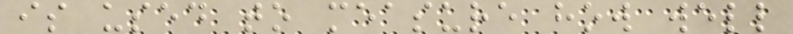is used to measure how well
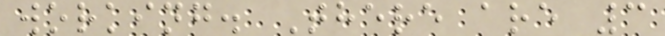working. There are 3
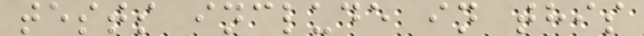tests include in this
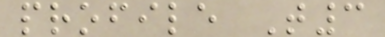profile T3
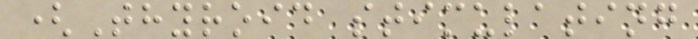(Thyroid stimulating
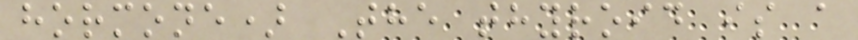hormone) The thyroid is a
